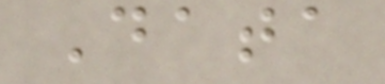Data
